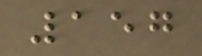157
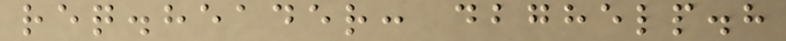req.header: dbghelp.h
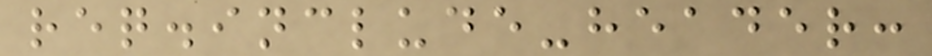req.include-header:
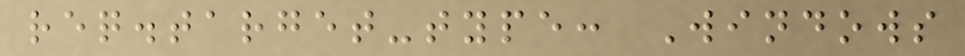req.target-type: Windows
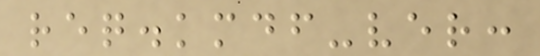req.kmdf-ver:
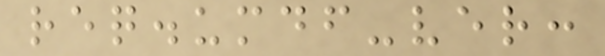req.umdf-ver:
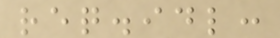req.idl:
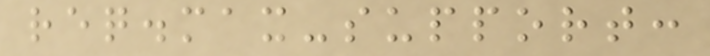req.max-support:
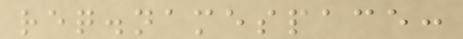req.namespace:
